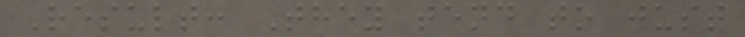Result: They tend to just
